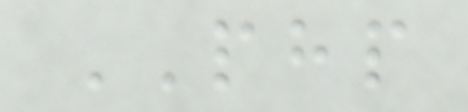PHP
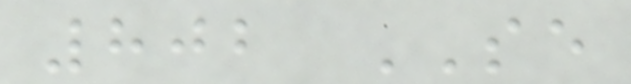802 SE
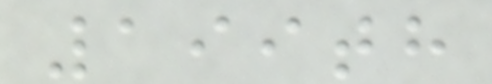199th
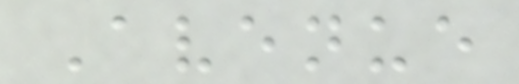Avenue
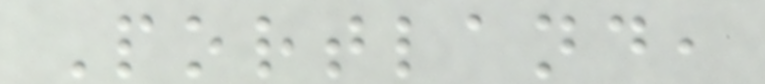Portland,
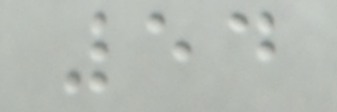54
